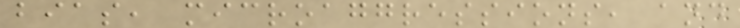bias, microaggressions, and
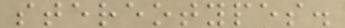stereotypes.
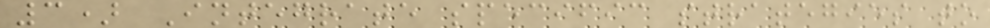3) Integrate specific strategies to
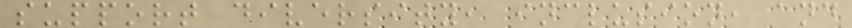support diversity, inclusion, and
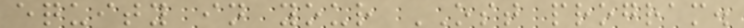equity in your OST program.
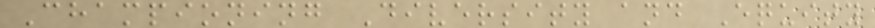Championing Diversity and Equity
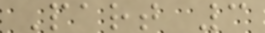Part 3
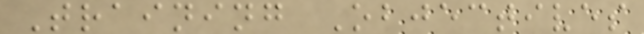Training Objectives
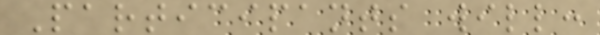Participants will:
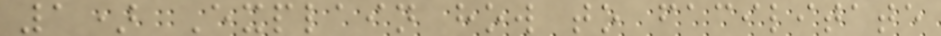1) Explain how to facilitate
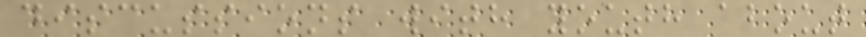discussions with youth about
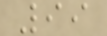99
